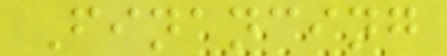Financing
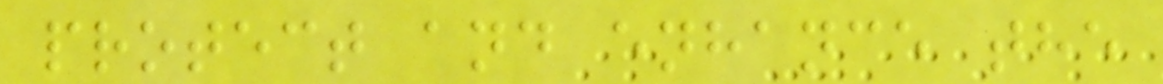protect and enhance the
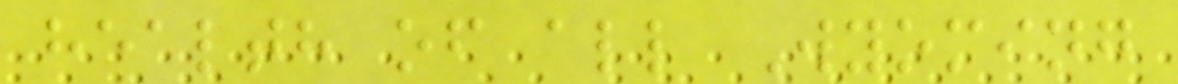health of all Wyoming
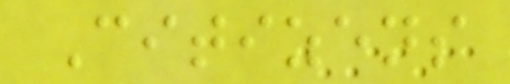Citizens
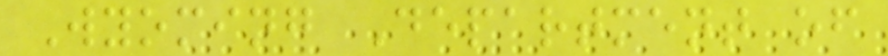Wyoming Department of
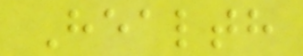Health
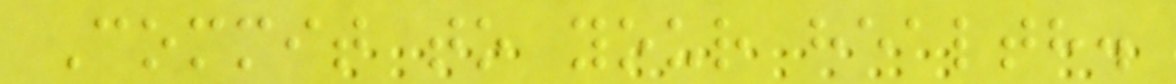Commit to your health.
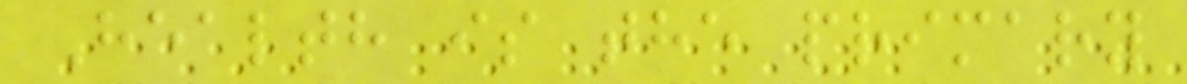Health is the primary
